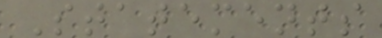Statements
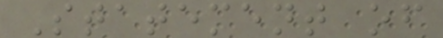Statement of
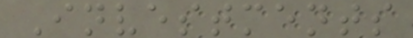Investments
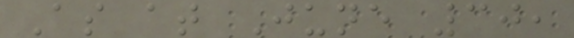As at June 30,
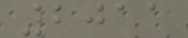2011
